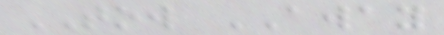TOW AWAY
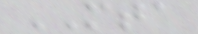MTA
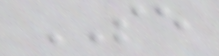SE
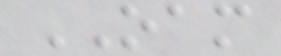OAM
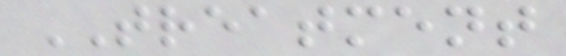TREATMENT
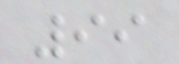99
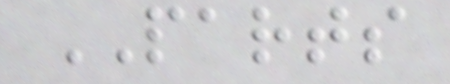PARTS
